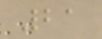21
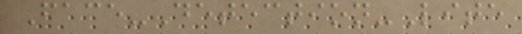Face-Detection-Lite
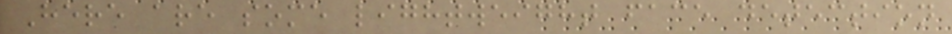Here are some lightweight face detection
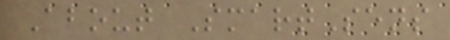About SmartSens
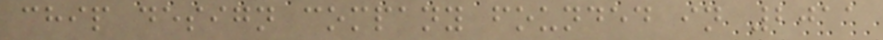chip design company founded in 2011
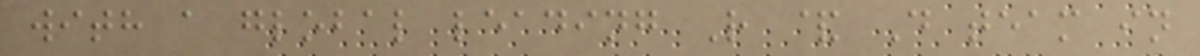with a global leading R & D team in
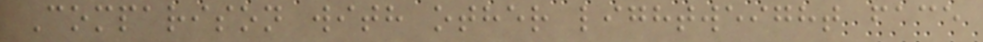Comparison with other lightweight face
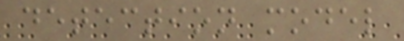detection model
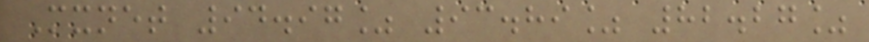Mxnet 94.97% 93.89% 82.27%
